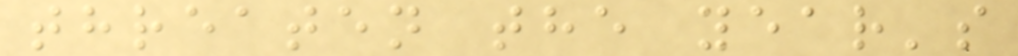threaten the year's
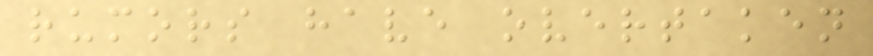rumors have overtaken
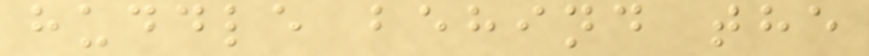huddle behind the
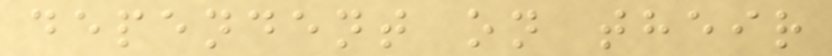dependent on their
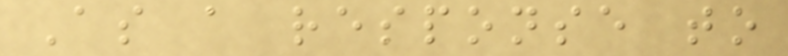As a response to
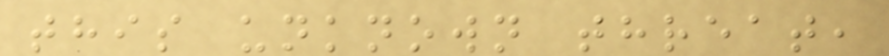this unknown threat,
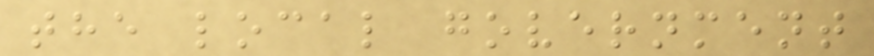the local government
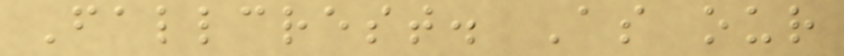Fallcrest. As our
